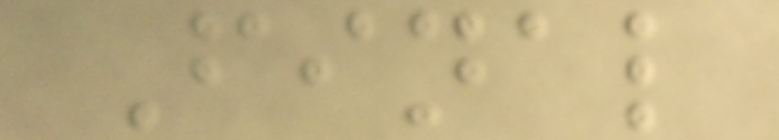Final
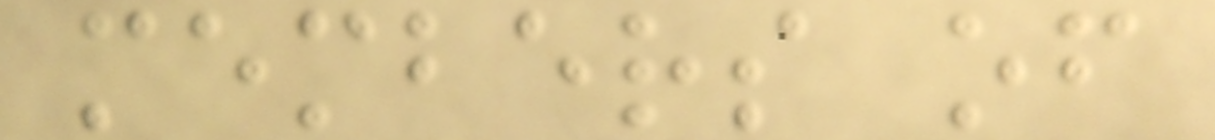members of
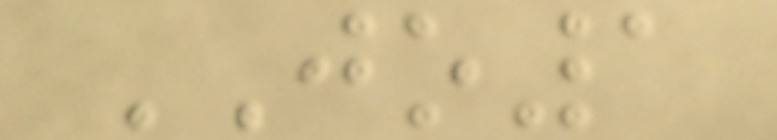JO1
